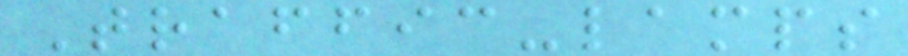Traffic-lamps
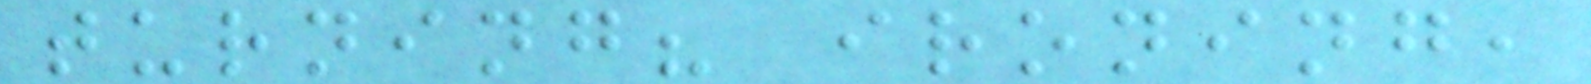turning? ironing,
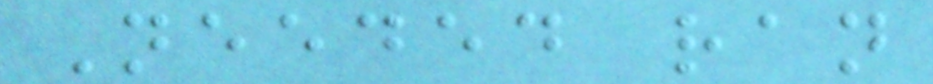Needed ran
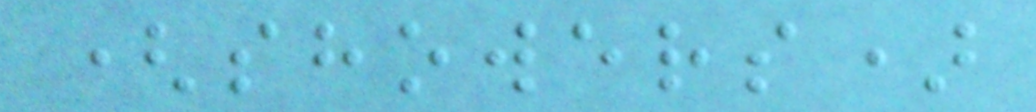(showers)
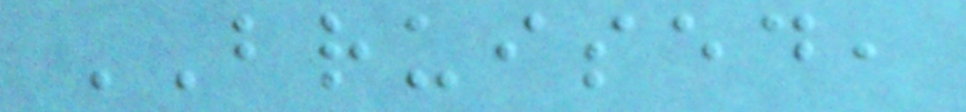BRUISED,
